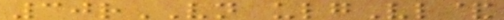30rVN ulgVl&
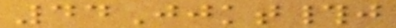44Jjkt#j
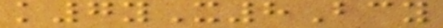k7yX8Bcy
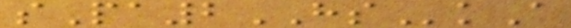sPa2HSkA
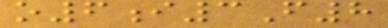o6i3F8
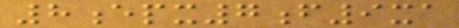8epx7f9xa
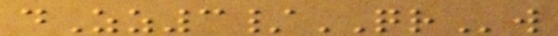dZz3/QRw
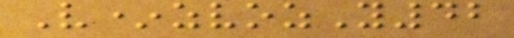V*zvozY42
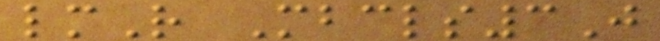lmR Mbcls3J
